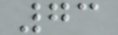73
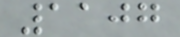1107
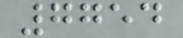7754
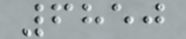6850
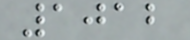1012
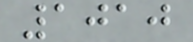1010
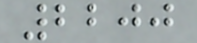2200
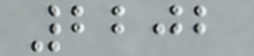2202
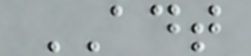ADT
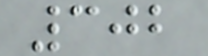302
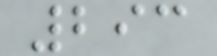293
